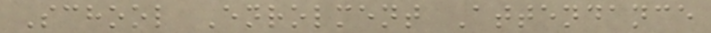School Enrolment Attendance
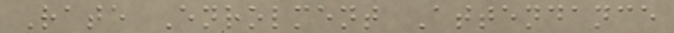Rate Enrolment Attendance
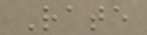Rate
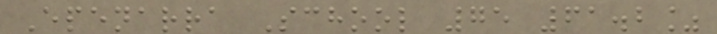Epenarra School 75 61.2%
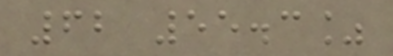62 55.3%
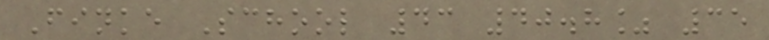Finke School 43 40.8% 35
